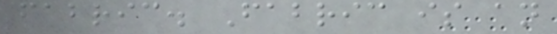fabric. Fabric is an
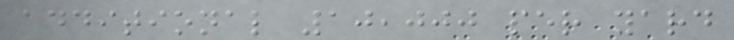additional 10,000 per yard
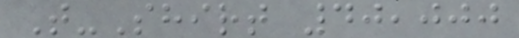T-Shirt 40,000
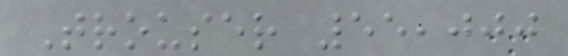Trouser 55,000
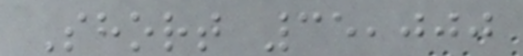Short 35,000
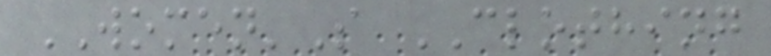WOMEN'S CLOTHING
